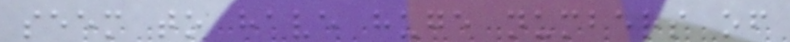seem to have huge numbers of
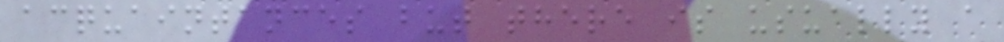acquaintances but there is usually a
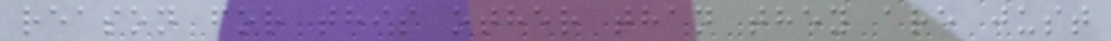reason for this other than they are just
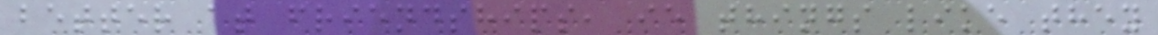better at friendships, ie things like they
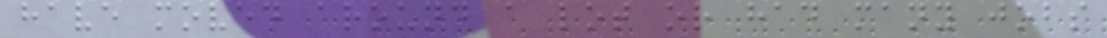have moved around a lot or had many jobs
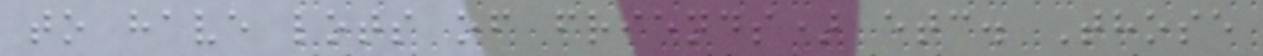to have lots of friends) etc. Those
